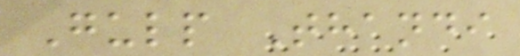Gulp Thandi
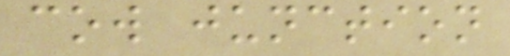cow junction
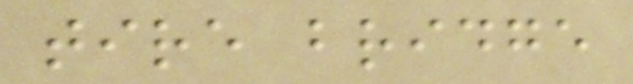tire bridge
